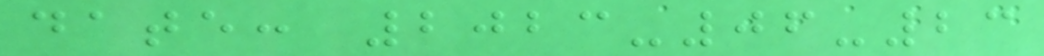date: 2023-06-23
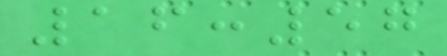16:57
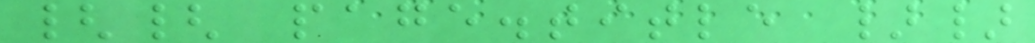{{ page.title }}
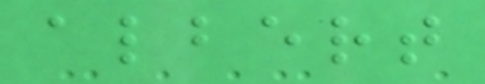albert
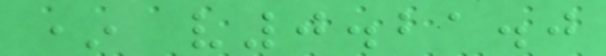* v0.21.0
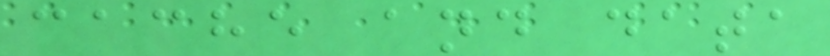cache and data
